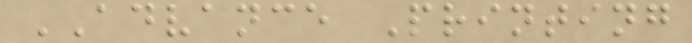ADVANCE Printing
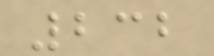232
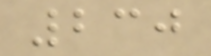230
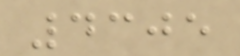4305
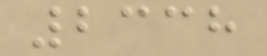2338
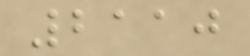2110
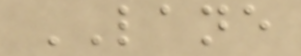LANE
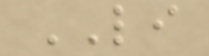LI
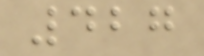427
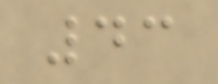43
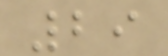29
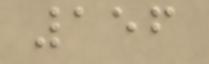156
